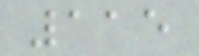115
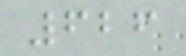626
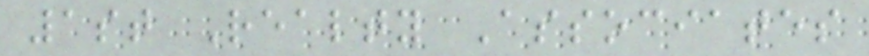1st Realty Associates
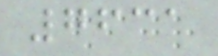7631
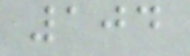104
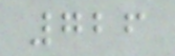726
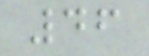46
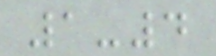1-4
